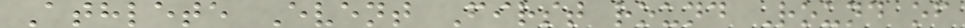Athlete Event First round Round of
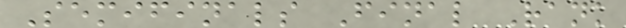Semifinals Final Rank
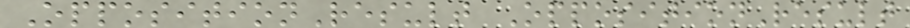OppositionResult OppositionResult
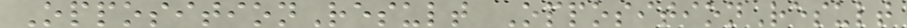OppositionResult OppositionResult
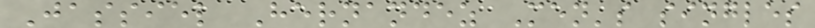Jassiel Hernandez Men's singles
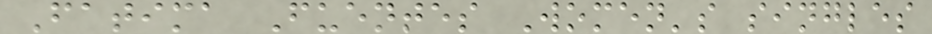Fatima Fuentes Women's singles
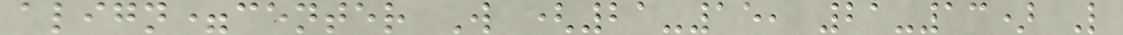align=center W (21-15, 21-13) L
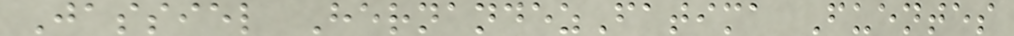Jassiel HernandezFatima Fuentes
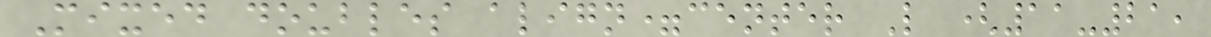Mixed doubles align=center L (11-21,
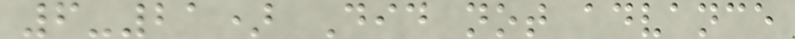6-21) Did not advance
